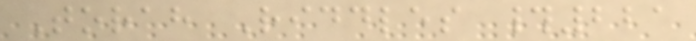Torah Riddles #221
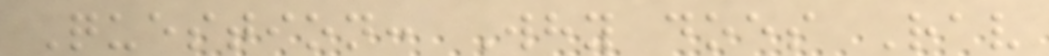Question: Why does Rav
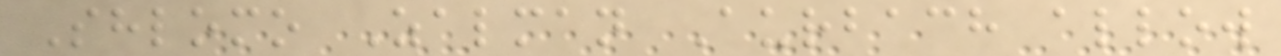Shlomo Zalman Aurbach allow
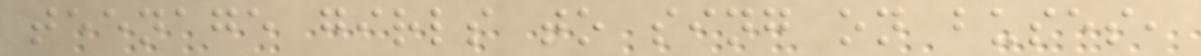teenage girls to sing on buses,
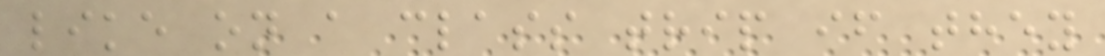like on a class trip if they
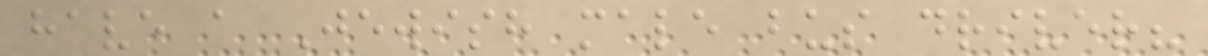have a Jewish male bus driver?
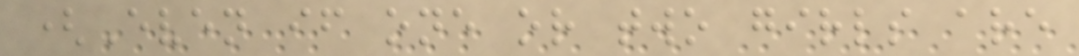(Even if one or two girls are
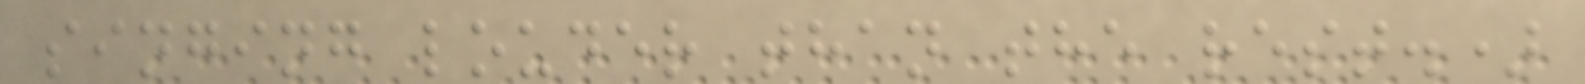singing louder than the rest.)
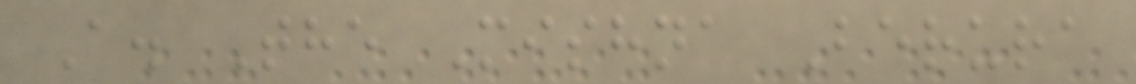A. The Mishna Berura
